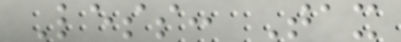Less: Tax
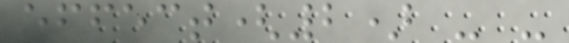effect(2) - -
